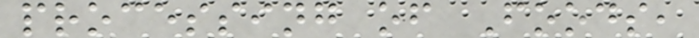processing of Foods,
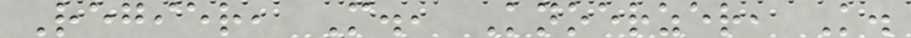Regier, M., Knoerzer, K.
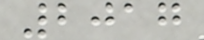2017
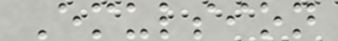Emulsion
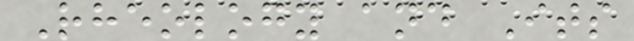Rheology and Its
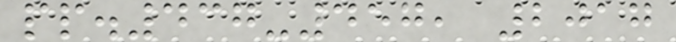pp.437-457, 2017
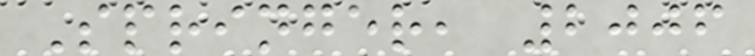Springer, 2006
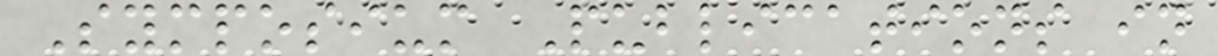Symposium Publications in
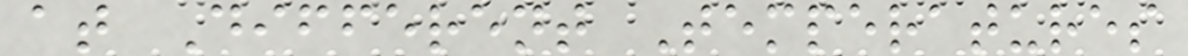at Different Temperatures
